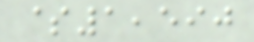$1,590
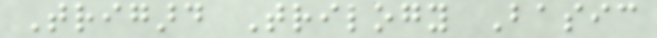Trigard Trilogy Basic
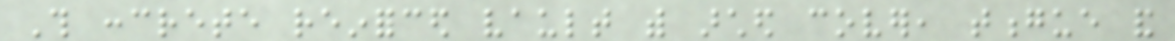This concrete reinforced vault with arched cover, tongue and
